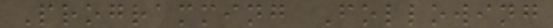Programming Following
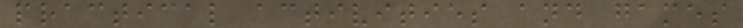practical activities and games
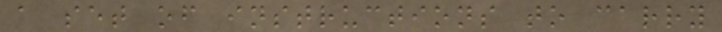a set of instructions to carry
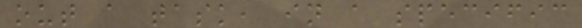out a task, in a specific
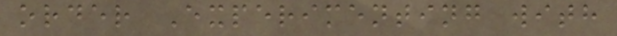order Experimenting with
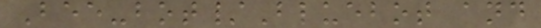Bee-bot/Bluebot and
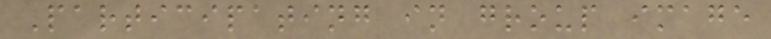Participating in group image
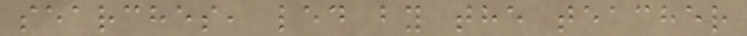searches, led by the teacher
